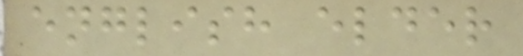english elder
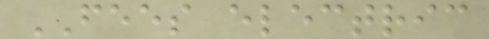FEES electric
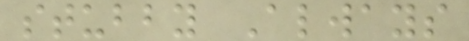stubby Always
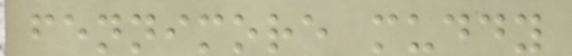fennimore muddy
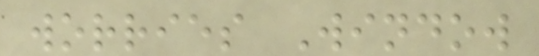worries Window
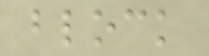block
